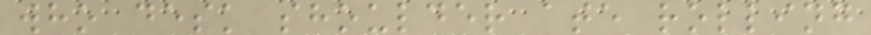who desk shoulder ate rolling
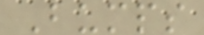Bumps
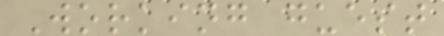Working guest
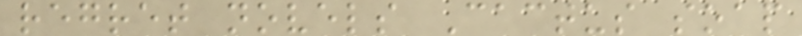regret novels Cactus soap
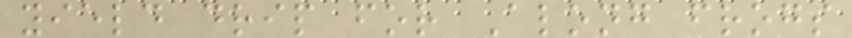yield drip for Along frogs
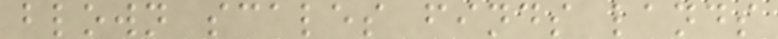blown scales finds lands
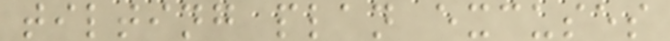tilting plan excuses
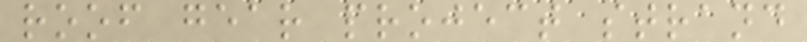roof gear project strand
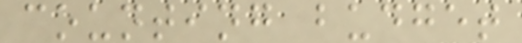counting budget
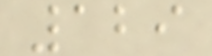129
